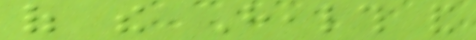of the Health and
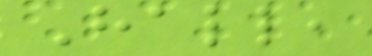Hall,
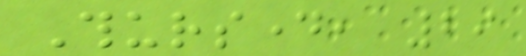Thursday, 29
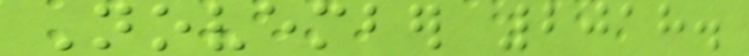November 2018.
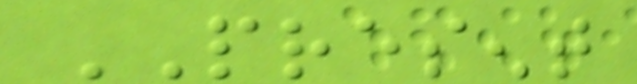PRESENT
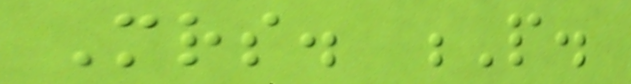Mrs. P.
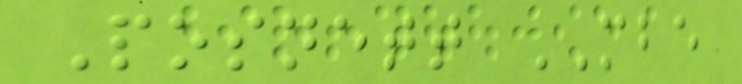Posnett MBE
